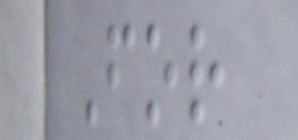For
